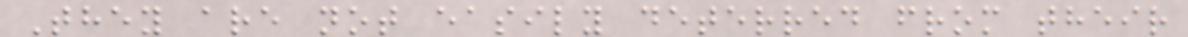They are not easily deterred from their
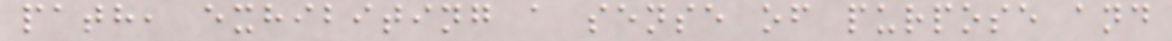path, exhibiting a sense of purpose and
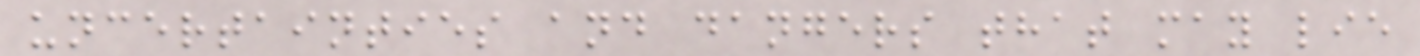uncertainties and dangers that may lie
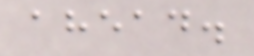ahead.
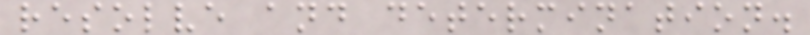resolve and determination.
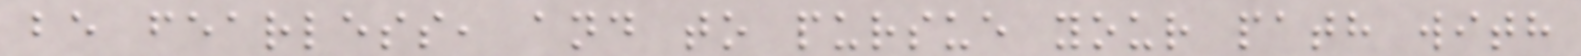be fearless, and to pursue your path with
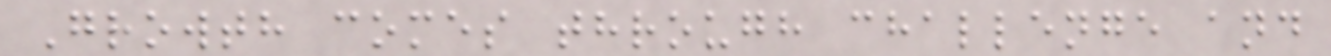Growth comes through challenge and
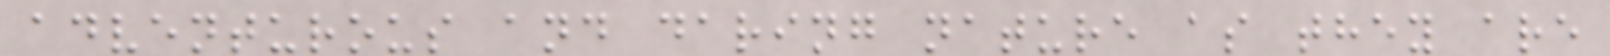adventurous and daring nature as they are
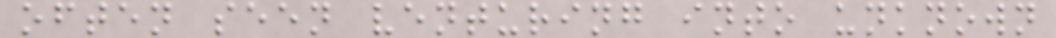often seen venturing into unknown
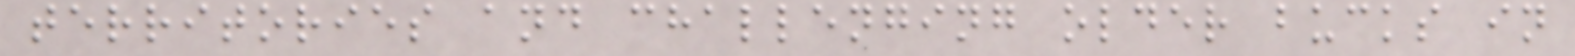territories and challenging older bucks in
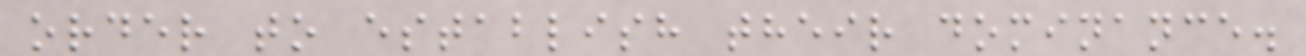order to establish their dominance.
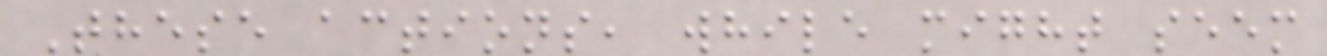These actions, while might seem
